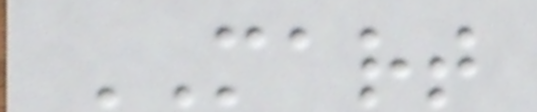MART
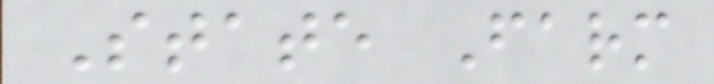State Farm
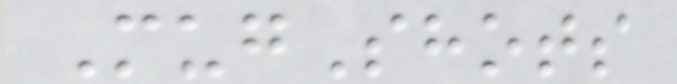MugShots
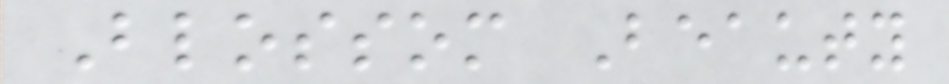Blossom Beauty
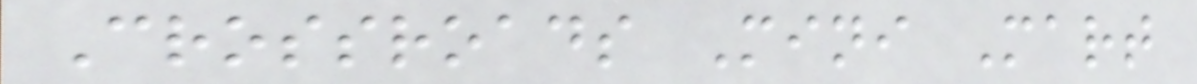Crossroads Mini Mart
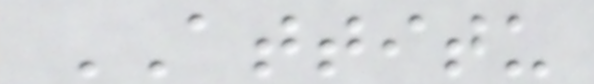ATTITU
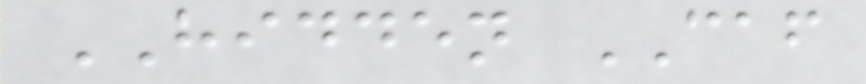HIDDEN CAF
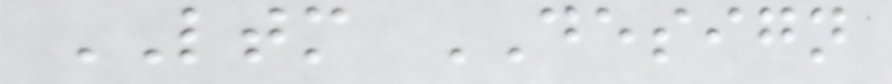LTM DESIGN
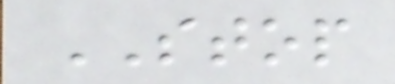STOP
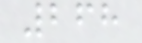268
